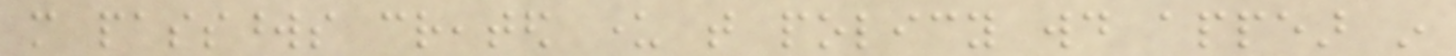more passwords created under that policy would appear in
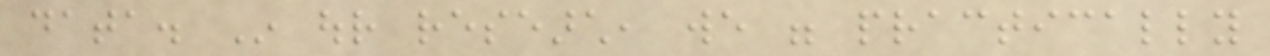data. In our research, we were practically
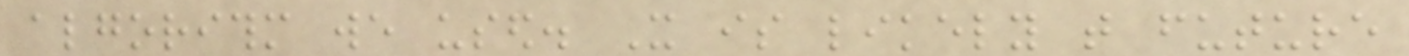algorithm we used. It is likely that future
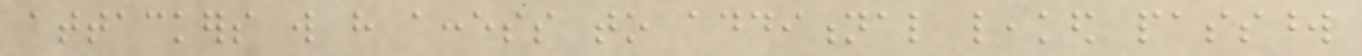attackers will have access to additional leaked password
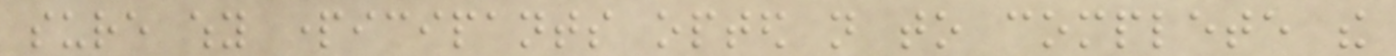sure why participants opted not to complete the
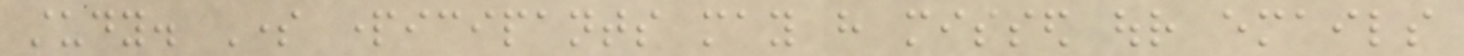study. Some participants may have missed our emails
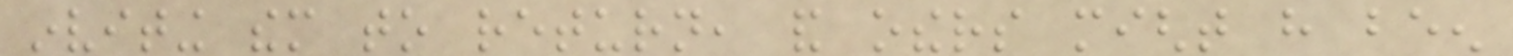inviting them to return, and others might have been
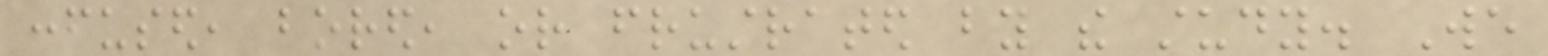confused, bored, or frustrated by the study. We
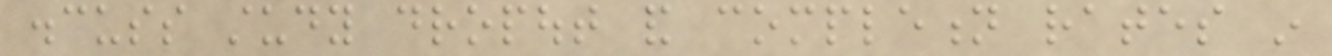discuss study dropout and completion rates in
